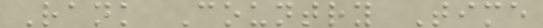Rank Country Time
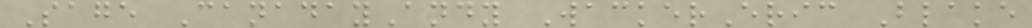Sage CanadayAndy WackerEric Blake
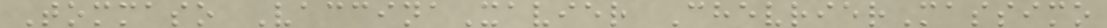Tommaso VaccinaXavier ChevrierMassimo
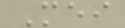Mei
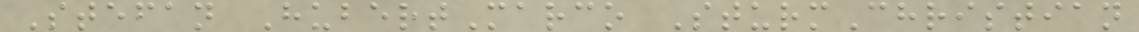Stefan HubertMarco SturmChristian
